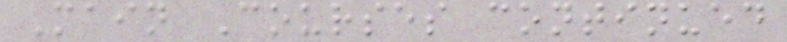Main Courses continued
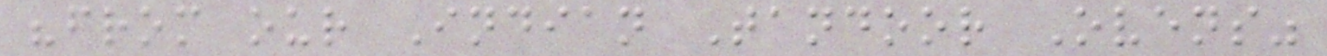"from our Indian Tandoor Ovens"
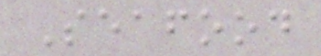Seafood
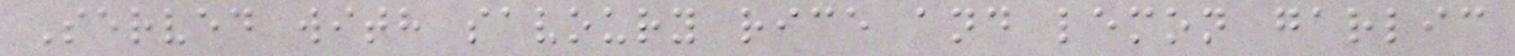Served with savoury rice and lemon garlic
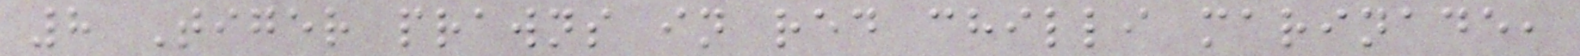8 Tiger prawns in red chilli marinade,
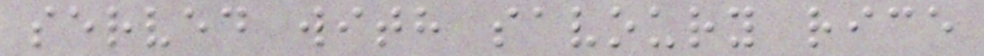served with savoury rice
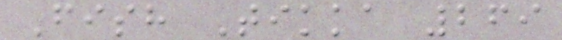Fish Tikka 269
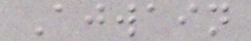Ajwain
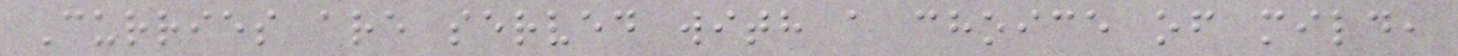Curries are served with a choice of mild,
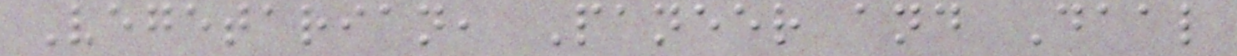Vegetarian, Paneer and Daal
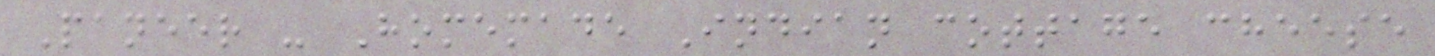Paneer - Homemade Indian cottage cheese
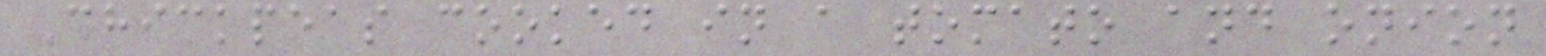Chickpeas cooked in a tomato and onion
